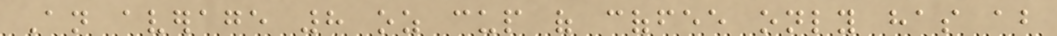An average 8 oz cup of coffee only has about
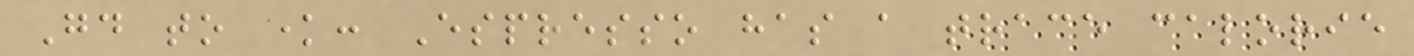Good to know: Espresso has a trace calorie
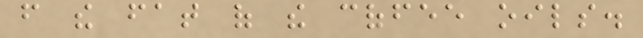from the fat of the coffee oils.
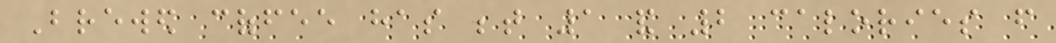Brewed coffee has between 1 and 2 calories from
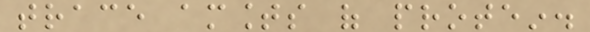trace amounts of protein.
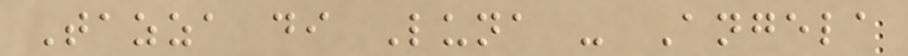Tazza di Luna - Angela
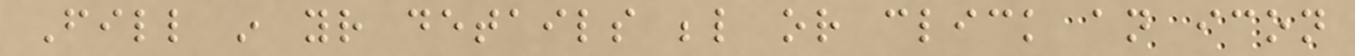Fill in your details below or click an icon
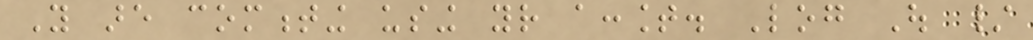You are commenting using your account. Log Out /
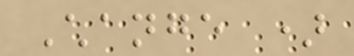Change )
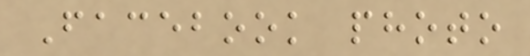Facebook photo
